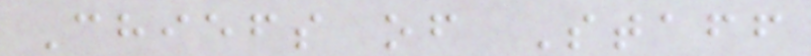Chiefs of Staff
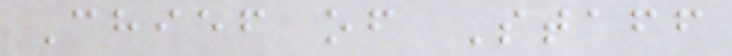Chief of Staff
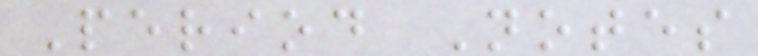Period Notes
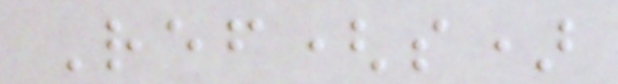Ref(s)
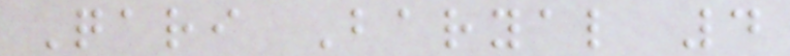Qari Baryal 4
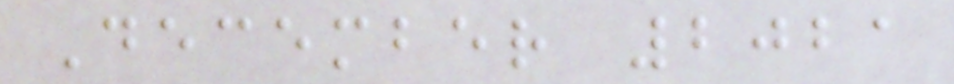December 2021
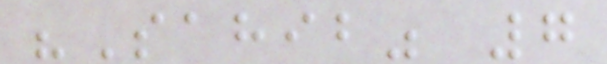"Sahib" 7
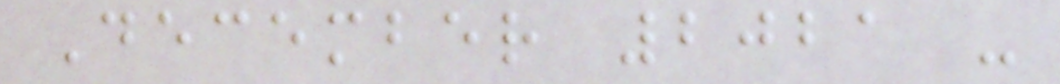December 2021 -
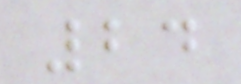24
